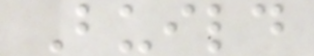Build
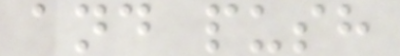and push
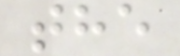the
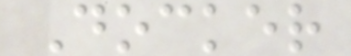Docker
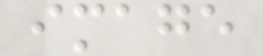image
